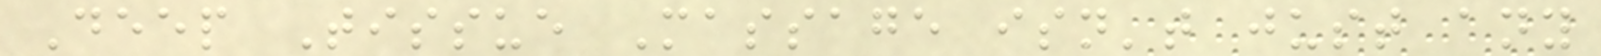Deep Tissue Massage isn't just any
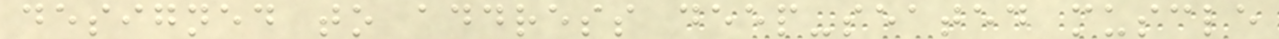designed to address deep-seated muscle
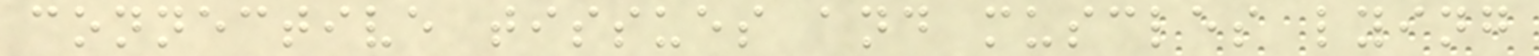connective tissues and muscles lying
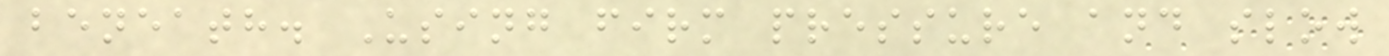beneath. Using firm pressure and slow
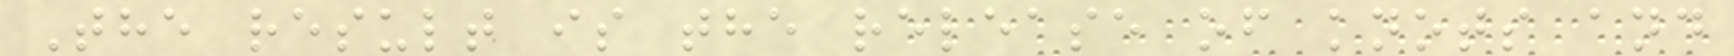The result is the release of knots and
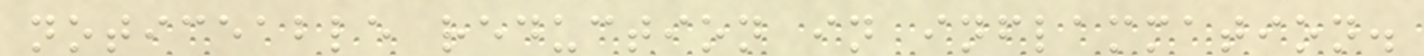noticeable reduction in inflammation.
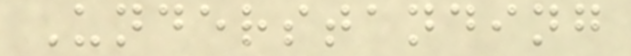Understanding
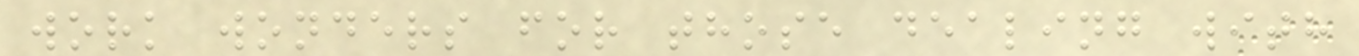work wonders for those dealing with
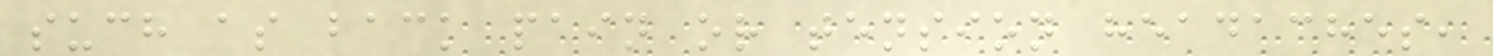such as back pain or tension headaches,
